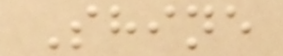Shine
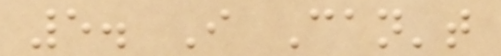5. I Can't
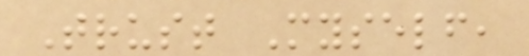Trust Myself,
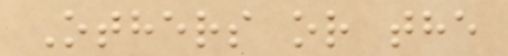Others or the
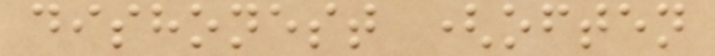dishonest (often
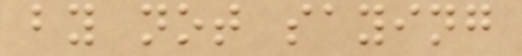by not saying
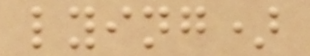lying)
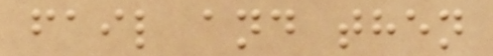fail and then
